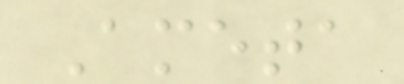Ameta
